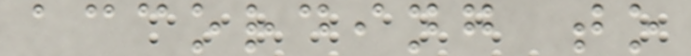according to
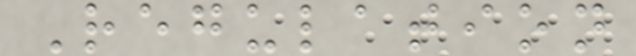Regulation
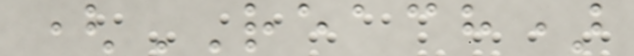(REACH)
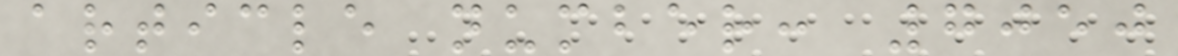article number: 7050
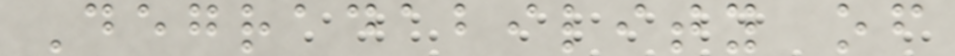Degradability of
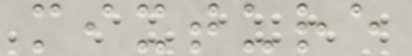mixture
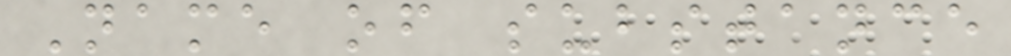Name of substance
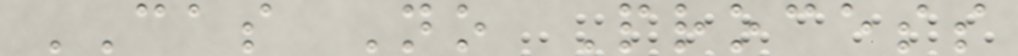CAS No Process
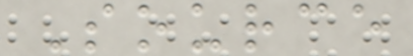Source
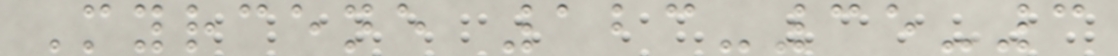Myrcene 123-35-3
